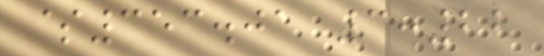$353.01 3:22
